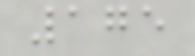175
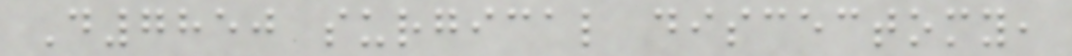D7850 surgical discectomy,
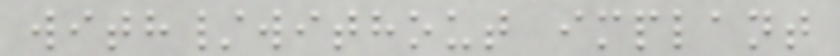with/without implant
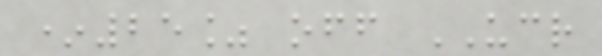*25% off UCR
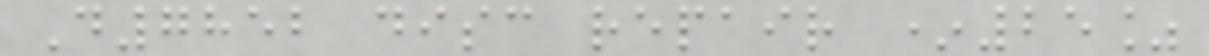D7852 disc repair *25%
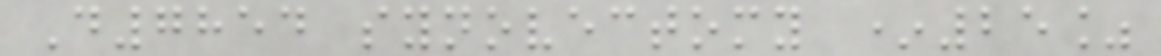D7854 synovectomy *25%
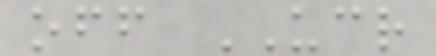off UCR
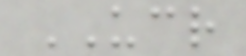UCR
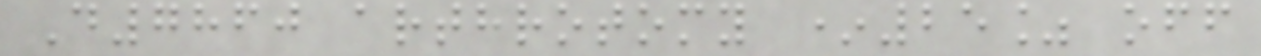D7860 arthrotomy *25% off
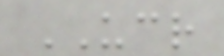UCR
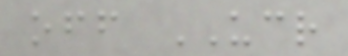off UCR
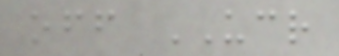off UCR
